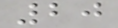20
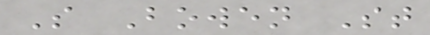S Bowen St
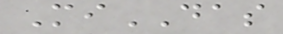MiDAS
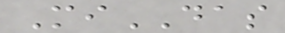MiDAS
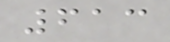613
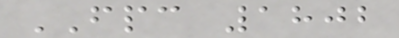FPC 1802
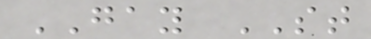GAY ST
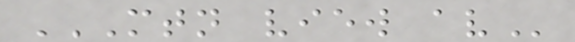MTN VIEW AV
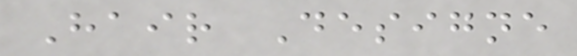Hair Designe
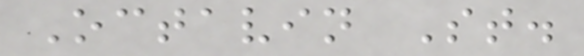Octavin St.
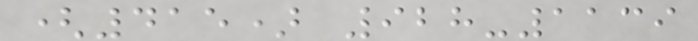(415) 928-1139
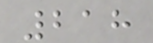218
